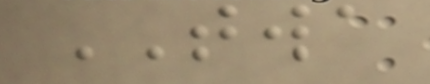TWA
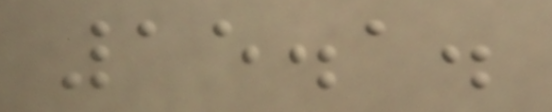15.1.
